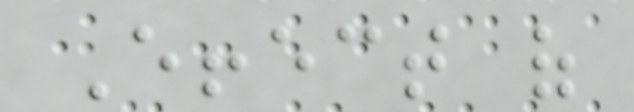Effect of
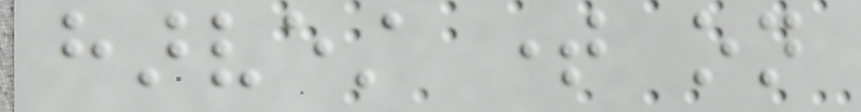harvest time on
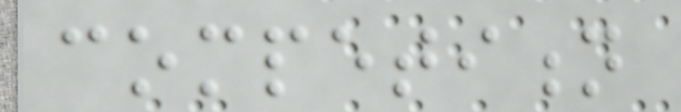competition
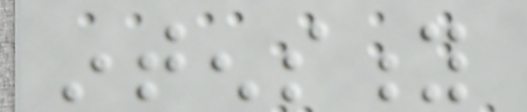intensity
